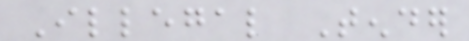Illegal Tender
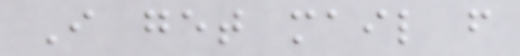I get mail from
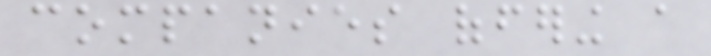companies offering a
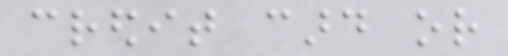credit card or
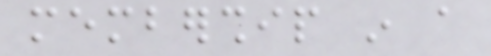membership in a
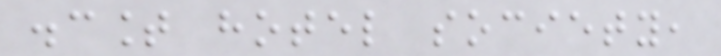discount hotel society,
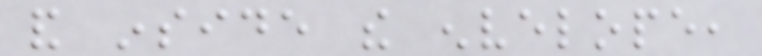and inside the envelope,
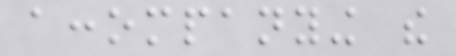accompanying the
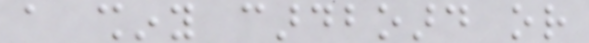a shiny cardboard or
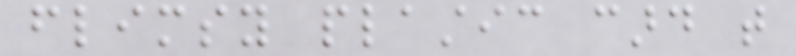flimsy plastic card that
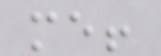me!
